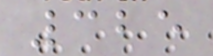325
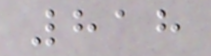818
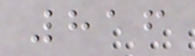816
